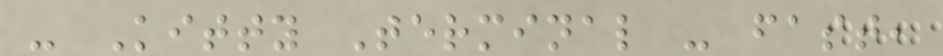- Kitty Terminal - fast,
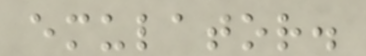emulator.
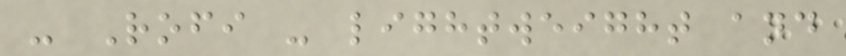- Rofi - lightweight and
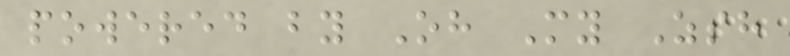powered by Oh My Zsh
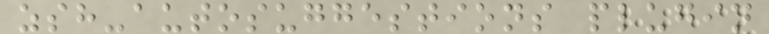zsh-autosuggestions plugin
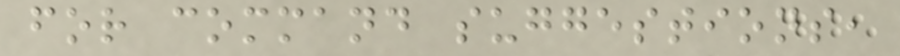for command suggestions,
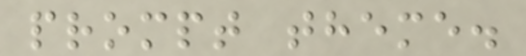prompt theme.
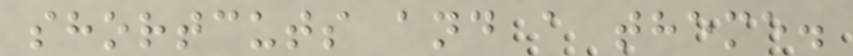shortcuts and a theme.
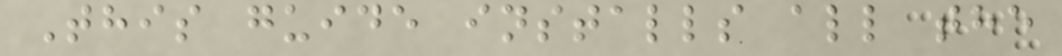This guide installs all the
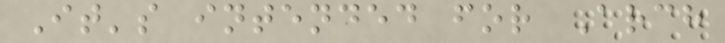It's intended for Arch
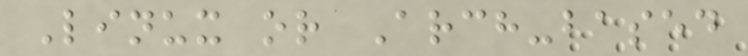Linux or Arch-based
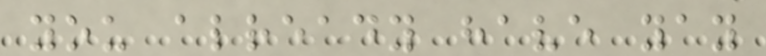you already have yay
